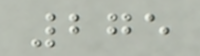275
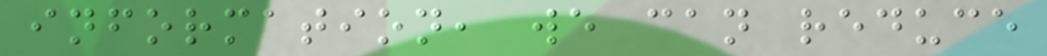information, we can reduce
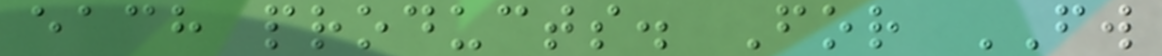each products. For FW
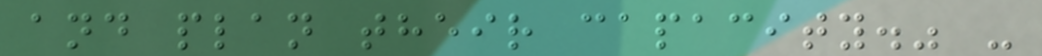and plan their capacity." -
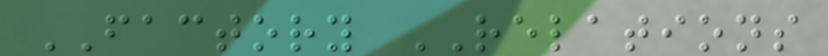FACTORY RELATIONS
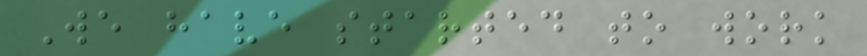We have started to work
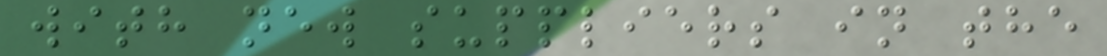with new suppliers in the
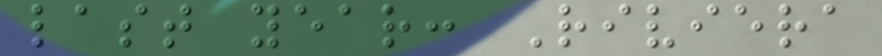last year: Riviera
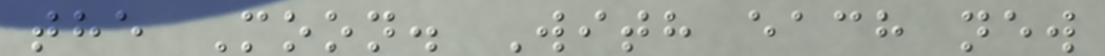the Moon. With each new
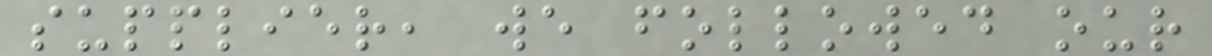supplier, we followed our
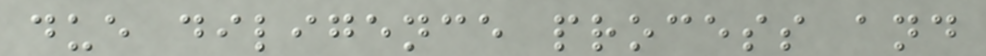due diligence process and
